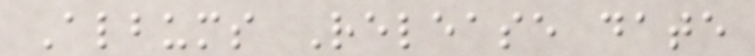Albums Release date
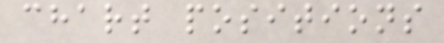chart positions
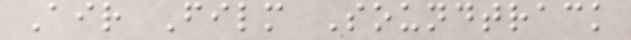Air Film Soundtrack
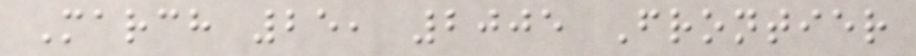March 25, 2005 Frontier
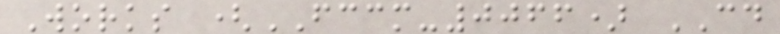Works (FCCM-0066) CD
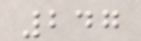247
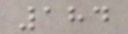184
